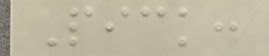Pick:
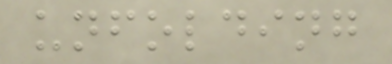unfolding
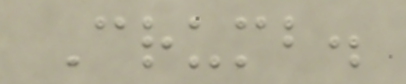Crumb.
